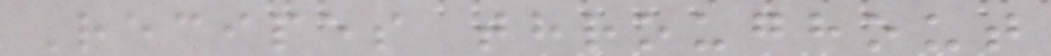Recipes throughout
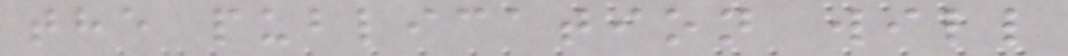the publication will
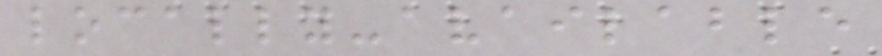locally-available
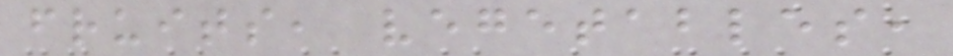fruits, vegetables,
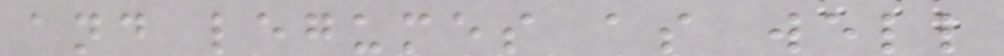and legumes as well
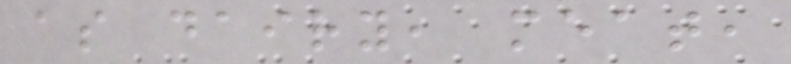as dairy, meat,
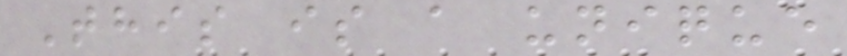This is a unique
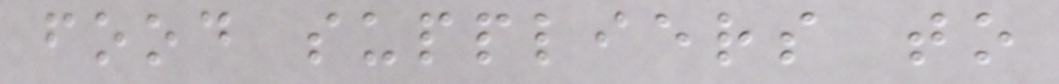food suppliers to
